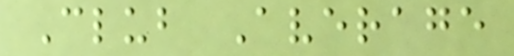Club Average
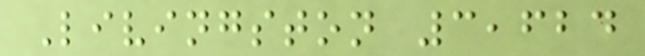Livingston 3,624
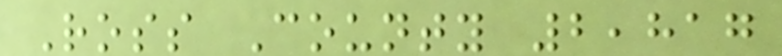Ross County 2,817
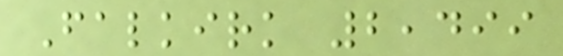Falkirk 2,499
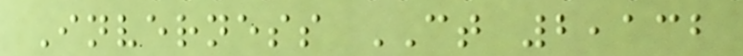Inverness CT 2,132
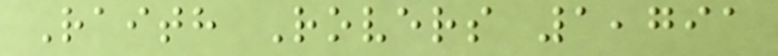Raith Rovers 1,791
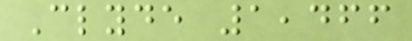Clyde 1,466
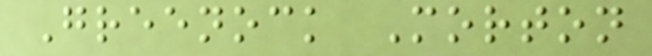Greenock Morton
